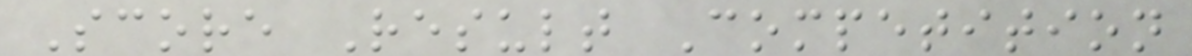Score Result Competition
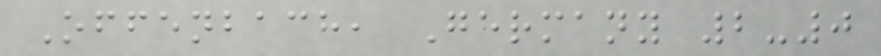Offenbach, Germany 2-0
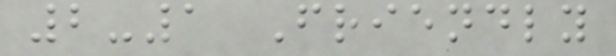2-1 Friendly
